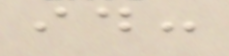id:
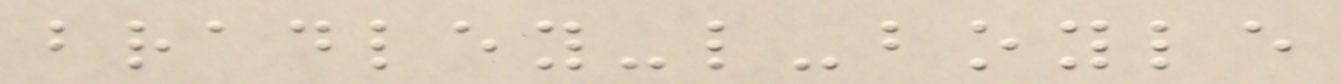bradley-l-boyle
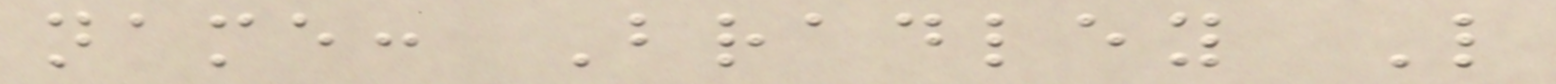name: Bradley L
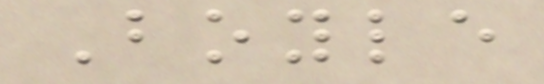Boyle
